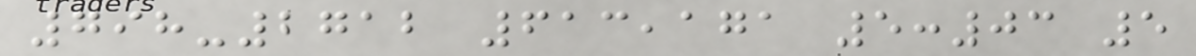798-2712 613,171 5:03 5
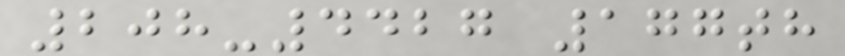208-4427 177th
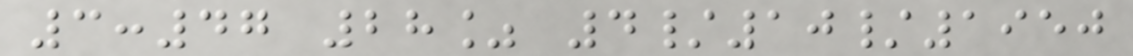3:47 28% 4/10/1950
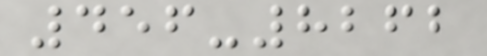456-8262
